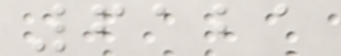6121
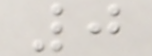0
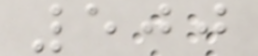500
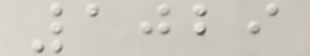1029
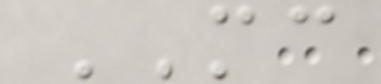MC
